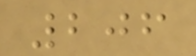206
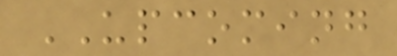UPCOMING
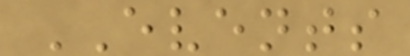EVENTS
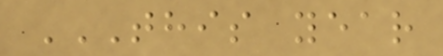THIS YEAR
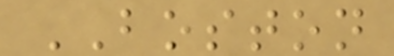BOSTON
